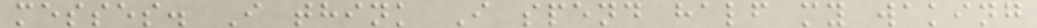messes. I think I spend half my waking
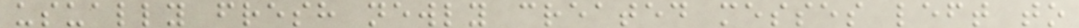usually fresh newly created messes left to
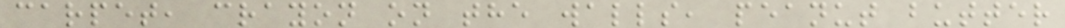carpet, crayon on the walls, peanut butter
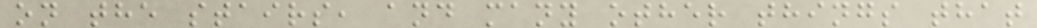on the stairs, and many other things that
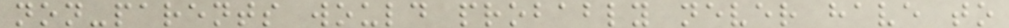non-parents would probably never have to
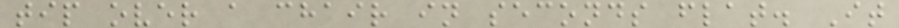tip over a chair in seconds flat. It
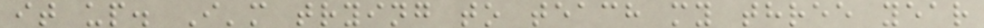it up. I'm trying to teach my three year
